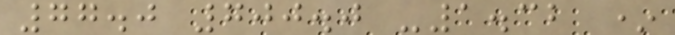77.0 700.0 -1.32 *
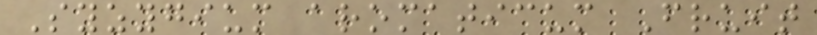Syzygium aromaticum Fruit
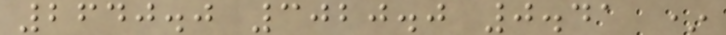2640.0 3020.0 0.41 *
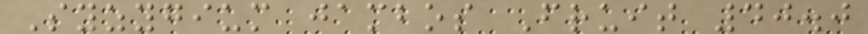Syzygium jambos Fruit 40.0
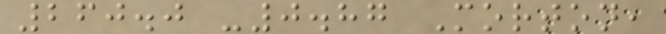260.0 -0.87 Morton,
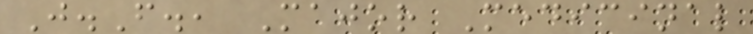J.F., Major Medicinal
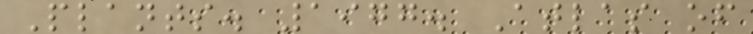Plants. 1977. Atlas of
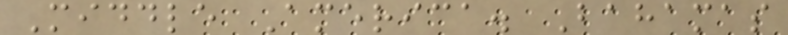Middle America. Bahamas
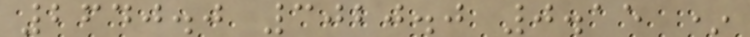2640.0 3020.0 0.15 *
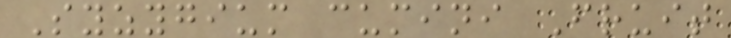Syzygium cumini Fruit
